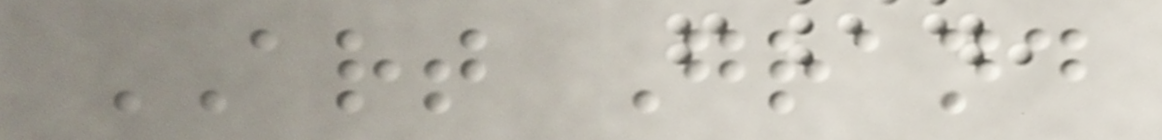ART Grand
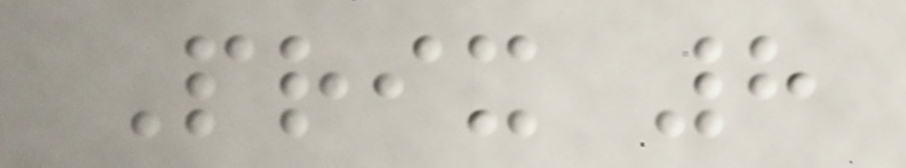Prix 8
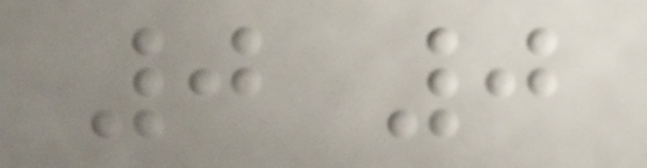0 0
